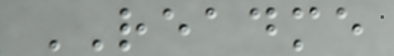README
